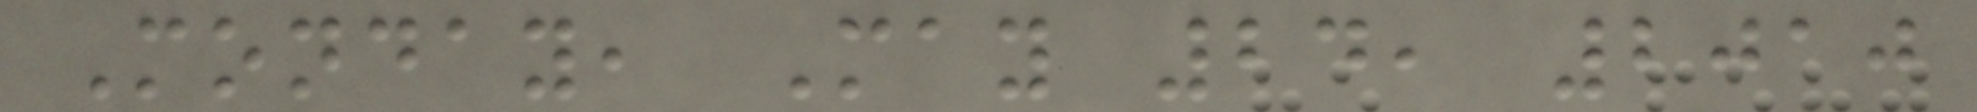Monday, May 24, 2010
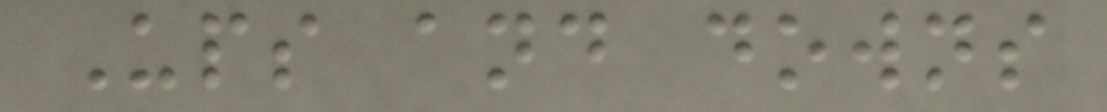Ups and downs
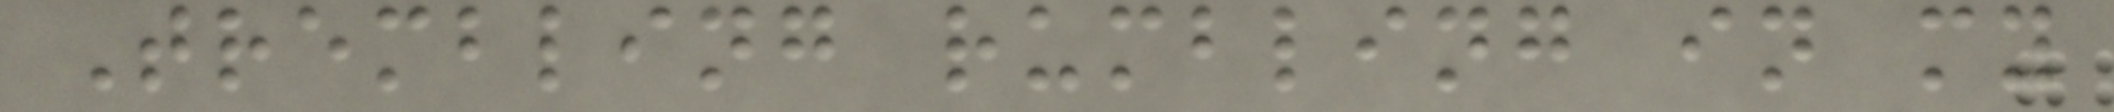Trembling rumbling in my
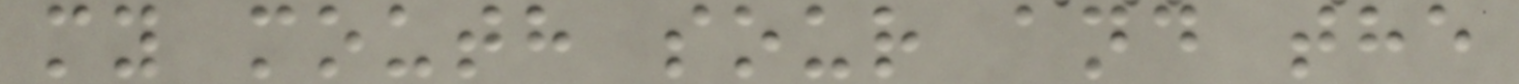my mouth sour and the
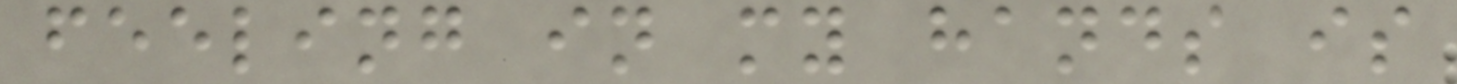feeling in my hands is
